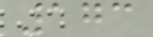173
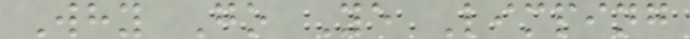Why Go Ye Limping
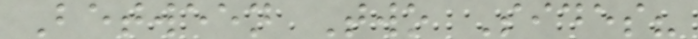Between Two Sides?
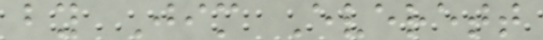by Jim Everett
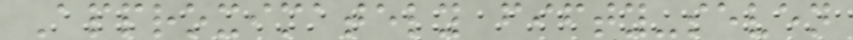Approximately fifty-seven
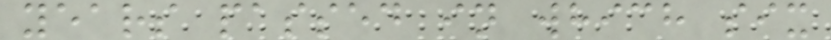years passed in which six
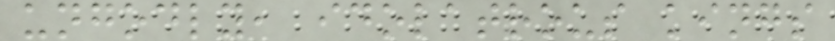ungodly, idolatrous kings
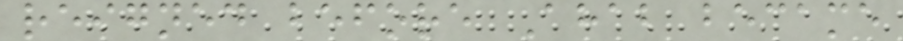reigned before Ahab became
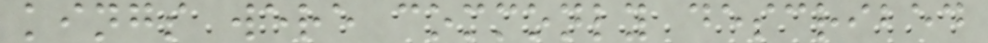kings were commonly described
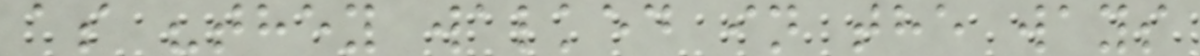as "they walked in the ways
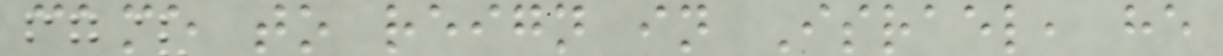came to reign in Israel, he
